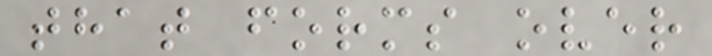that forms over
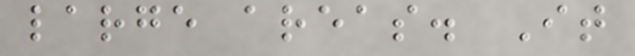large areas. It
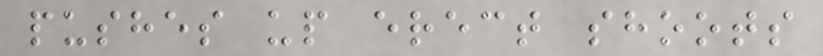pushes up erect shoots
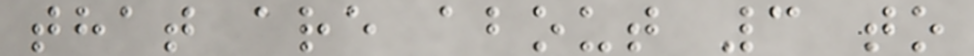that are about 3 to
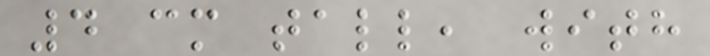4 cm tall, with
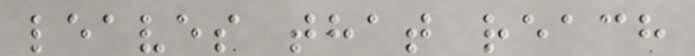leaves that reach
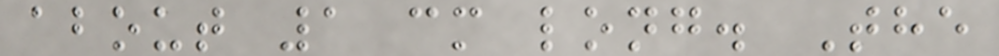about 1 cm long. The
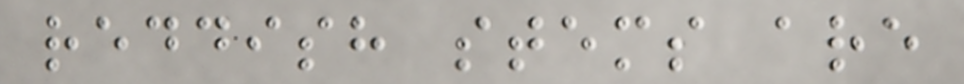reddish stems are
